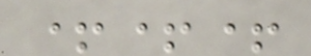+++
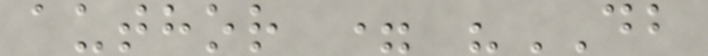author = "DB
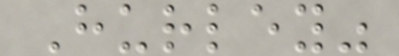Hurley"
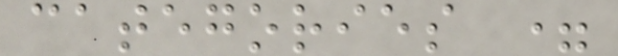categories =
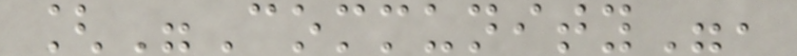["Community",
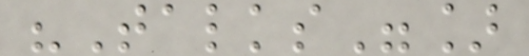"Talks"]
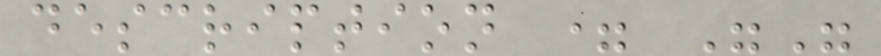description = ""
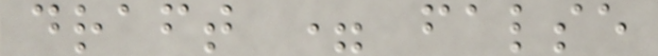draft = false
